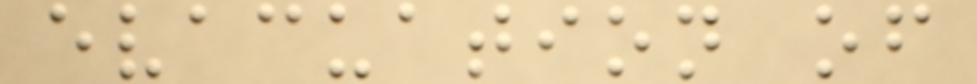evacuation of
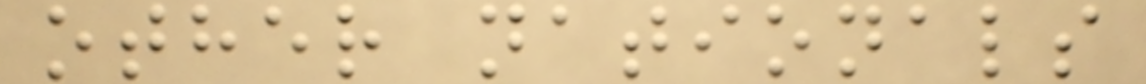other nationals
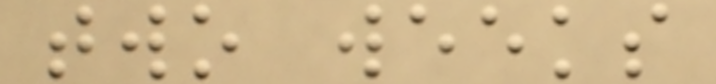two weeks
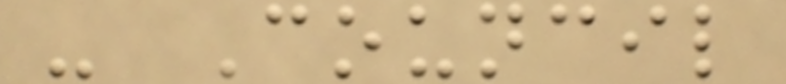- Council
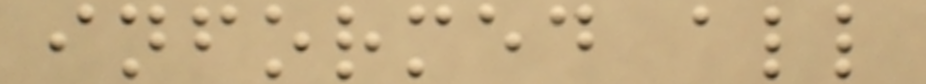informed all
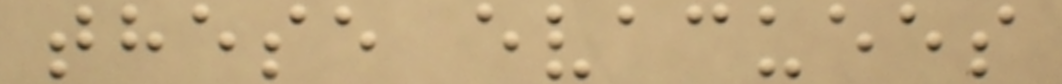these evacuees
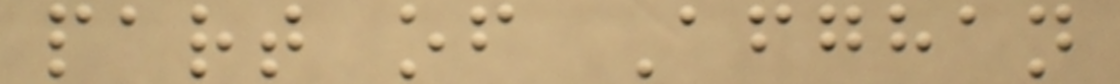part of Afghan
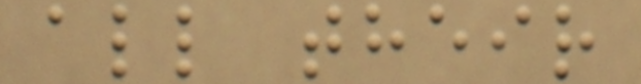all their
